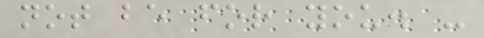not be for you. -
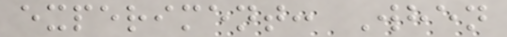experiment: When
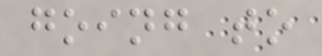going to
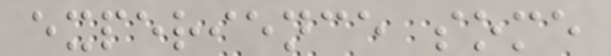experience some
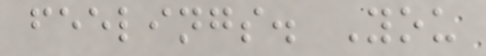feelings. You
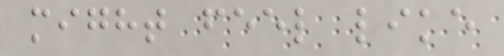might feel like
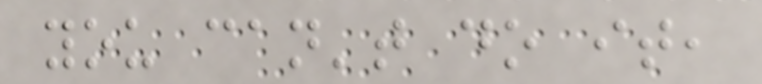you can't do it,
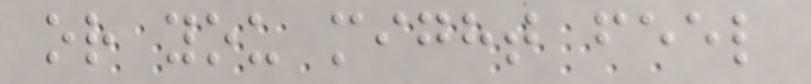or you might feel
